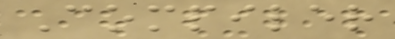Compiler
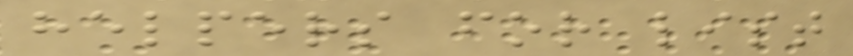helpers for list
